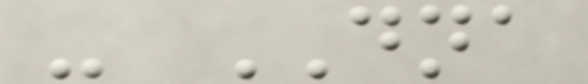- DNA
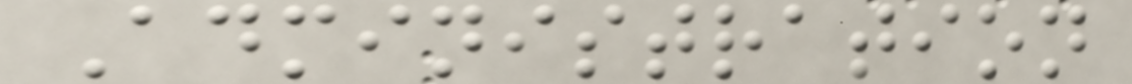Administration
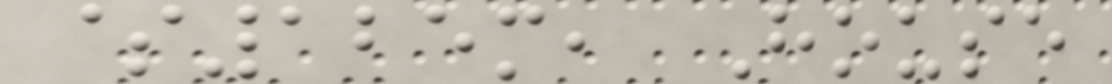$125m, House
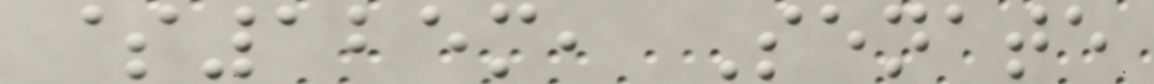$125m, Senate
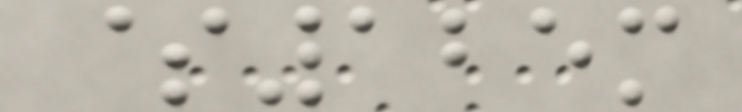$125m
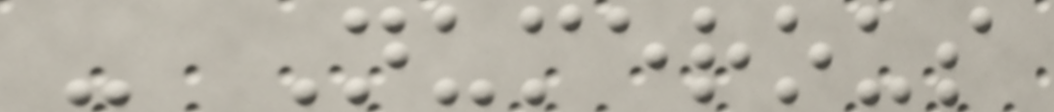- Numerous
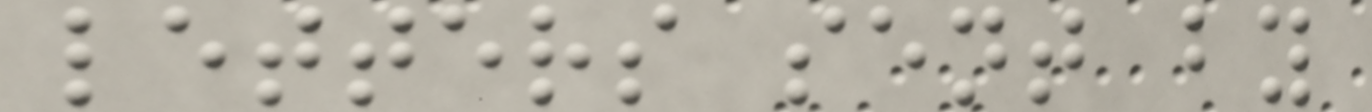letters sent by
